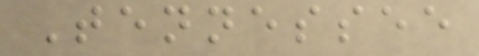Tennessee
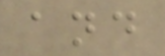and
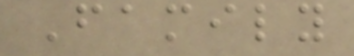Family
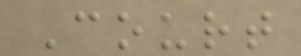Court
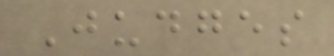Judges
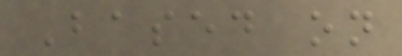Based on
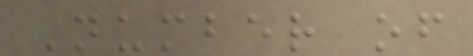Number of
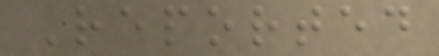Reported
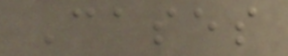Cases
